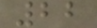22
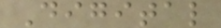Digital
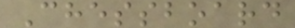Chessboard
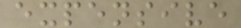expensive
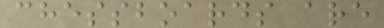chessboards are
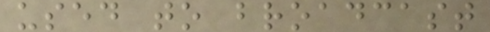used to broadcast
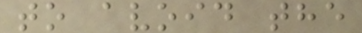to avoid the
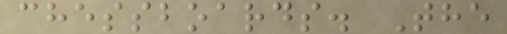chessboards. The
